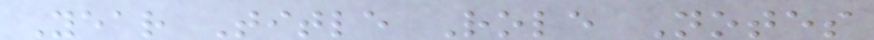Year Title Role Notes
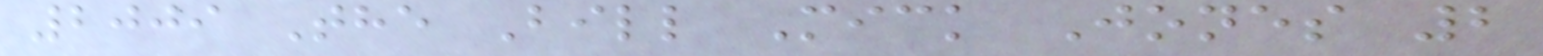2009 The Bill Mick Jones 2
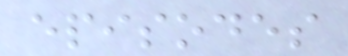episodes
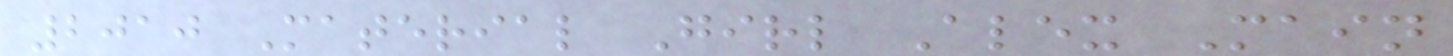2010 Material Girl Alex Main
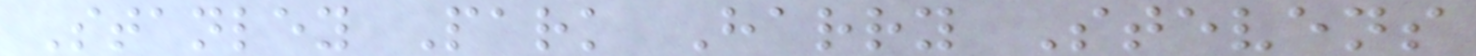Stanley Park Harry Stevens
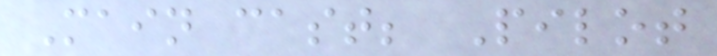Main cast; Pilot
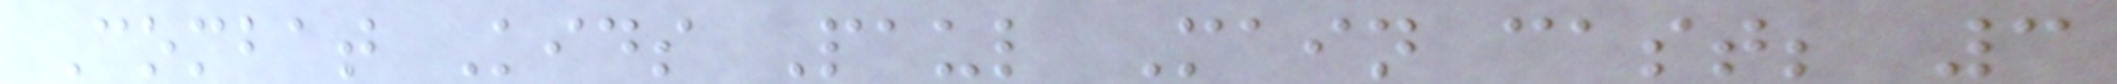Combat Kids Paul Main cast; 3
